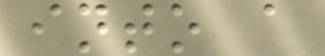into a
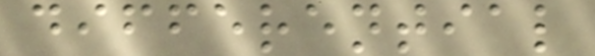differential
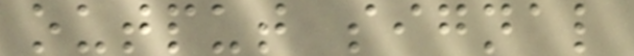output signal
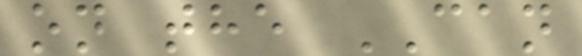on the CAN
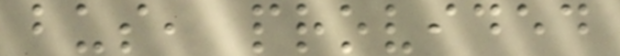bus, provided
